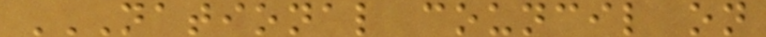NATIONAL COUNCIL ON
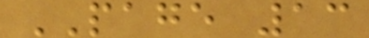PAGE 13
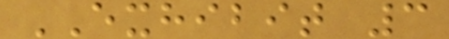EXHIBIT 3
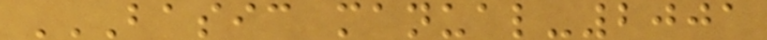BASIC MANUAL-2001
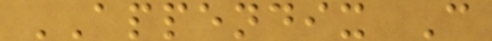APPENDIX C
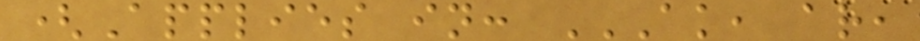(Applies in: AK, AR,
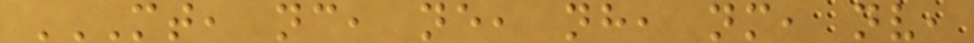MT, NC, NE, NH, NM, NV,
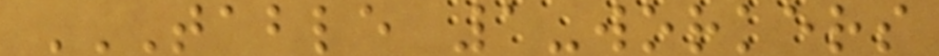TABLE 1-WORKERS
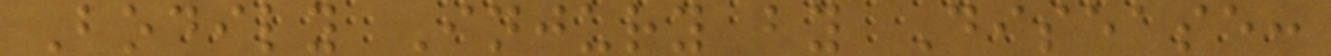Bodily Injury by Disease:
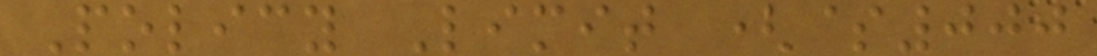Policy Limit ($000
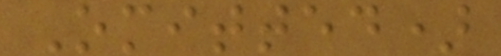Omitted)
